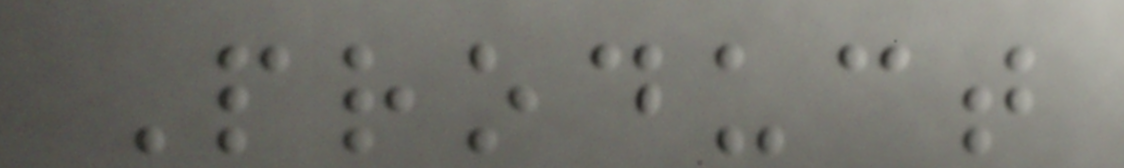Product
